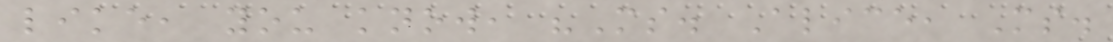like, you know, "Ms. Alice, Ms.
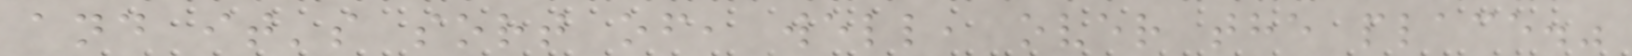and it's sort of, well, over the place."
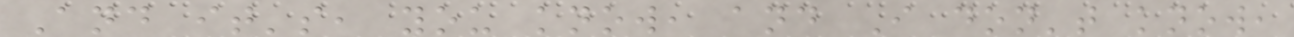And it's, you know, and I don't know,
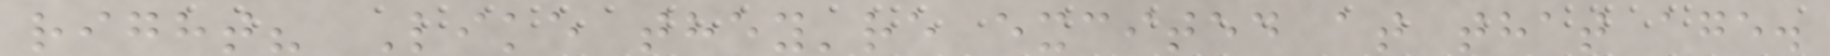right? Like they're excited at that age.
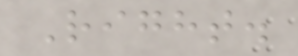Right.
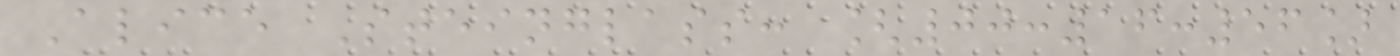Alice Steinglass: [00:16:56]
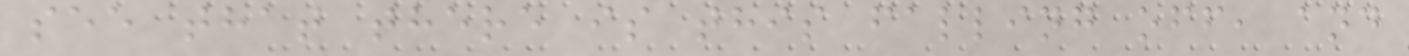see that there is this falling off, and
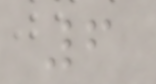6
